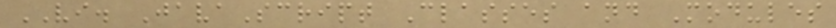VI. JavaScript Classes and Modules
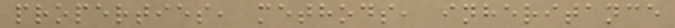properties, methods, inheritance
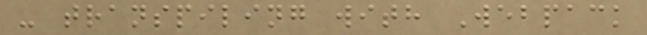- transpiling with Webpack
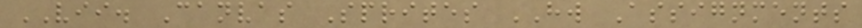VII. Canvas Sprites HW Assignments
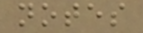notes
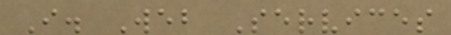I. Web Services
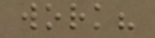work?
